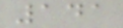141
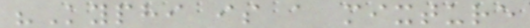"Kyphi is a mixture
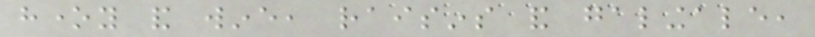honey and wine, raisins and galingale,
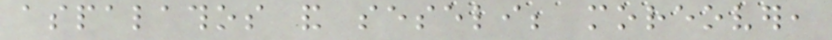aspalathos and seseli; moreover,
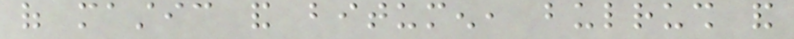of mastic and bitumen, bulrush and
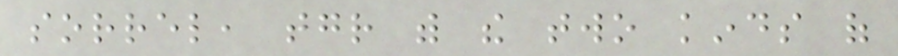sorrel, together with the two kinds of
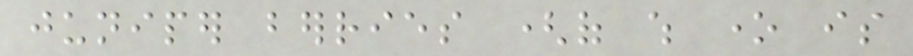juniper berries (of which one is
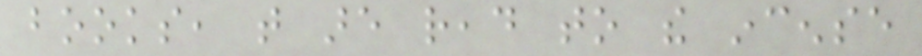books, that are read to the incense
